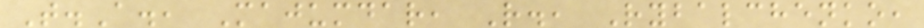T.A., Majumdar, R., Rybalchenko,
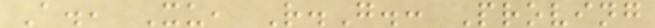A., Xu, R.G.: Proving
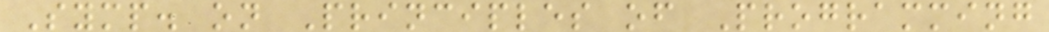Symp. on Principles of Programming
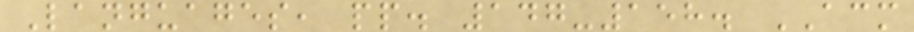Languages, pp. 147-158. ACM
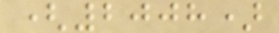(2008)
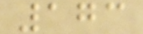173
